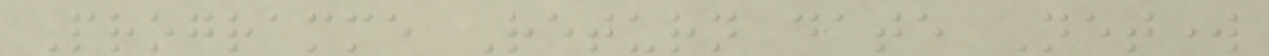Programme Return date Network
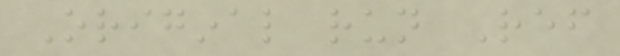Original run Ref
